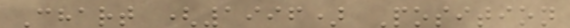Chart (1996) Position
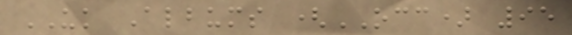UK Albums (OCC) 95
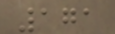171
